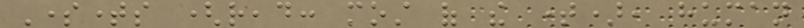Sometimes (read: most of the time), human
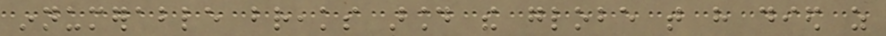innumerable breaks around the globe that have died as
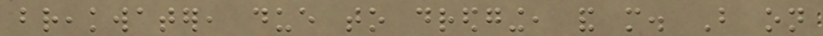breakwater, due to dredging, and more. But on
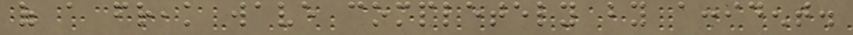of a freak wave completely by accident.
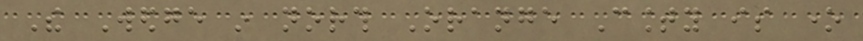The Wedge in north Orange County is one
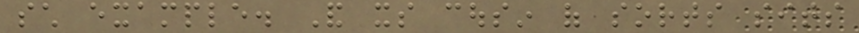such example. And its cousin of sorts sits
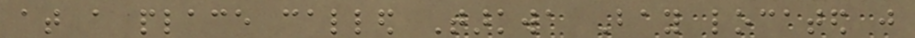at a place called Tarkwa Bay located just
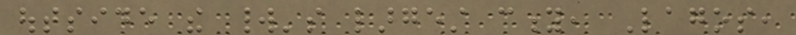outside the world's largest city, Lagos,
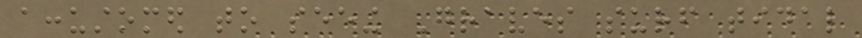accustomed to seeing Graves surf tidal
